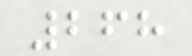268
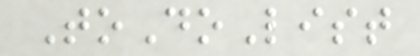ToDoList
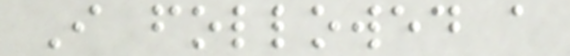I followed a
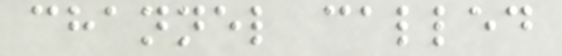channel called
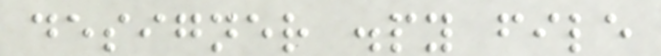designer .py file
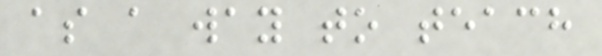as a way to teach
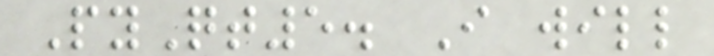PyQt5. I will
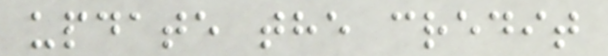update the credit
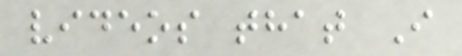videos that I
